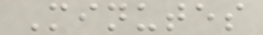Minutes
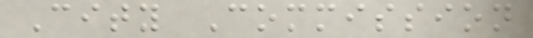City Commission
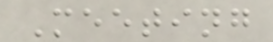Meeting
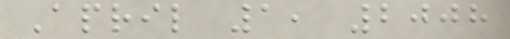April 1, 2008
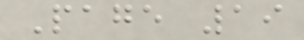Page 19
